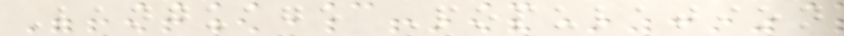Language Population
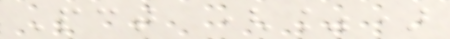Pct (%)
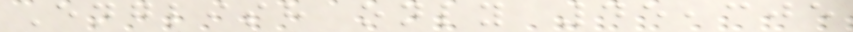English only 45,305
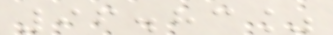96.83%
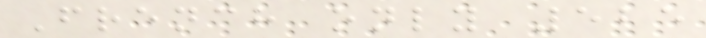French only 525
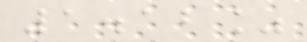1.12%
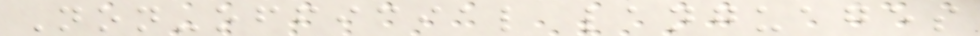Non-official languages
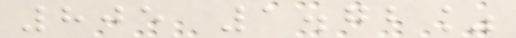805 1.72%
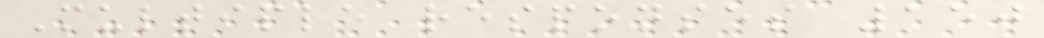Multiple responses 150
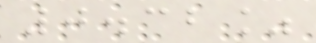0.32%
